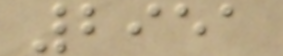2951
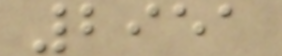2951
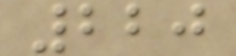220
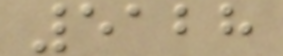5128
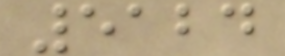5124
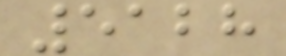5128
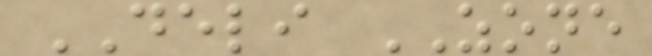DELI ZONE
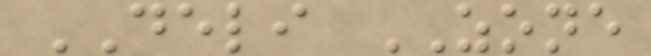DELI ZONE
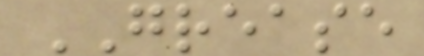GREASE
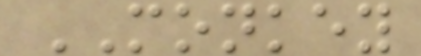MONKEY
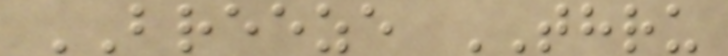BREEZE THRU
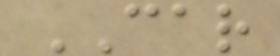CAR
